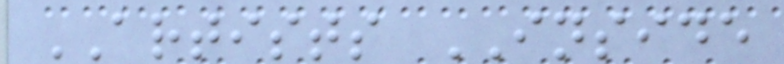ARTISTS INSIDE
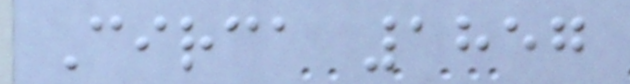Circa 1857
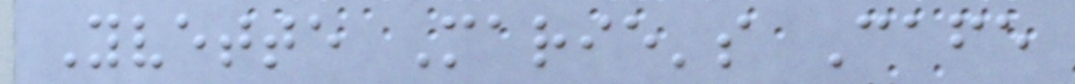Yvette Marie's Cafe
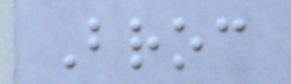Broc
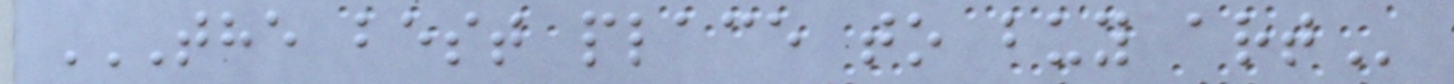THE BEST PLACE TO BUY ART
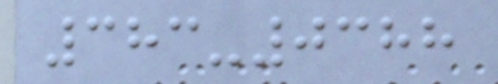383-0388
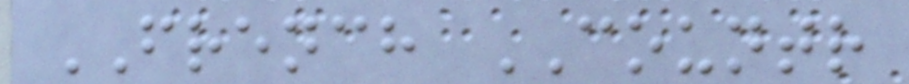FRENCH COUNTR
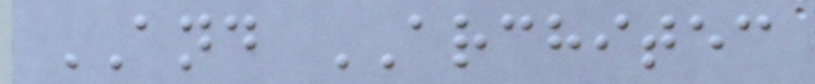AND ARCHITEC
